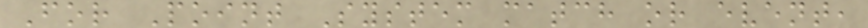For Point System match or event,
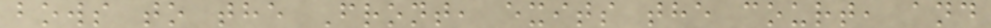bows to the Front, exits the court, and
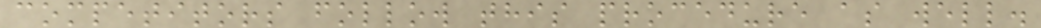competitors follow this procedure as well.
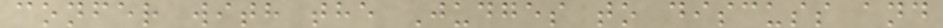confer with the Judges to discuss and
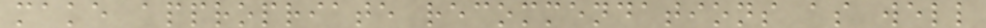make appropriate recommendations as well
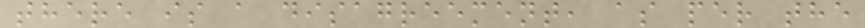there is a disagreement, as per the
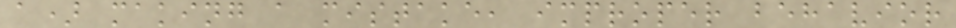a) making a mistake, improper behavior
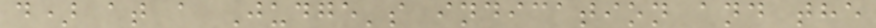d) at a Judge's indication and the
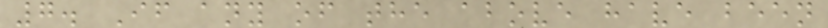7. If any of the above have been
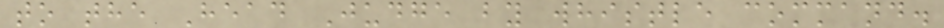to the Head Judge by whistle command.
